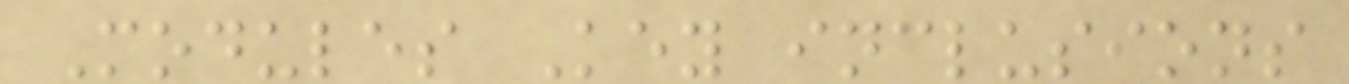Modules Key inclusions
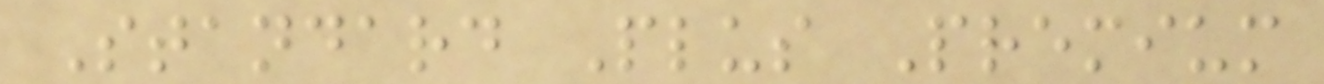Standard Plus Premium
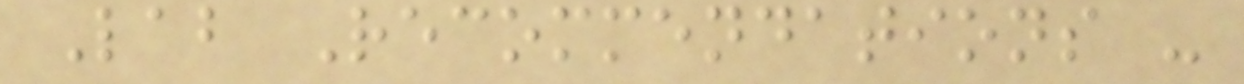Lab Recommendations -
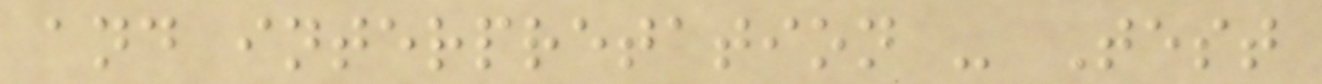and interpretation - Test
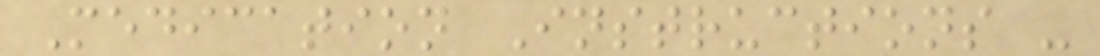Medication Instructions -
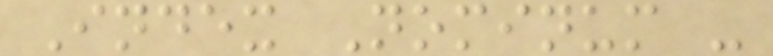Index Nominum -
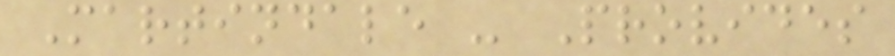Martindale - Provides
